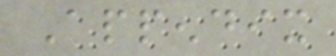Appendix
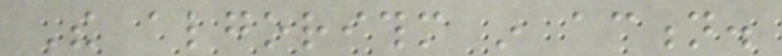The algorithm in action.
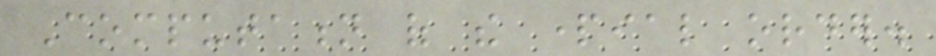Computation of the partial order.
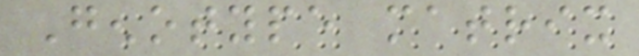Genotype matrix
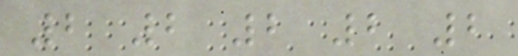2 2 2 2 2
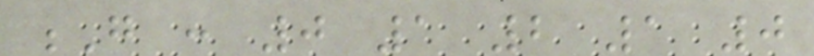G : 0 1 2 1 0
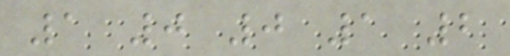1 0 0 1 2
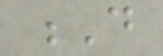D
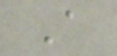A
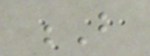B
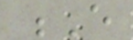E
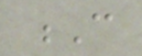C
